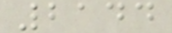2144
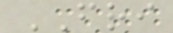FRI
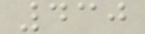430
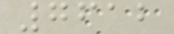7612
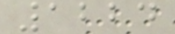1224
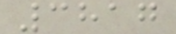3817
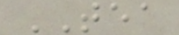TEA
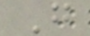G
